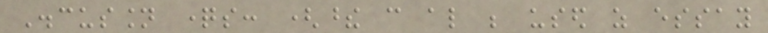Discussion questions: (these can also be used as essay
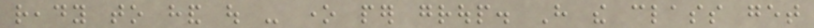ready to hand out - one per group. Have the class get
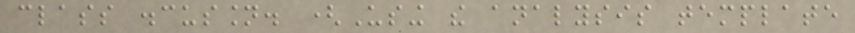class discussion. (Using the analysis template
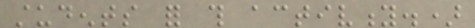students for this activity.)
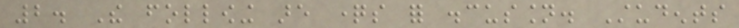2. The following are questions for discussion. Students
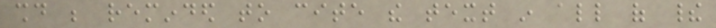should be reminded to cite the text in all of their
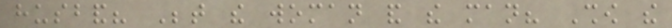husband? Between the woman and the man? Show the
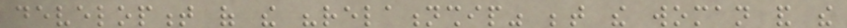development of the "relationship" between the woman and the
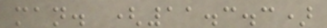man. (11.3.3)
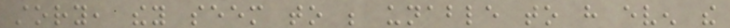story, they seem to be unable to have even the
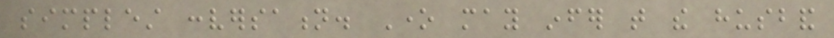simplest conversation. One may infer that the husband
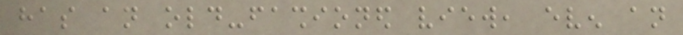has an old-fashioned view, even an
